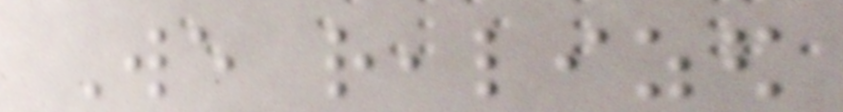We realized
